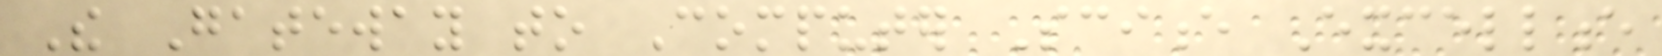The Gateway to Computer Science Excellence
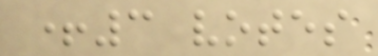+3 votes
